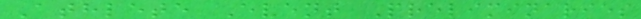Athlete Event Preliminaries
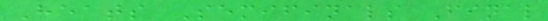Heats Semifinals Final
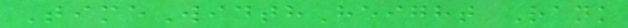TimeWidthHeight Rank
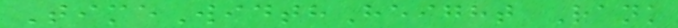TimeWidthHeight Rank
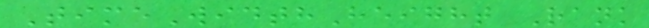TimeWidthHeight Rank
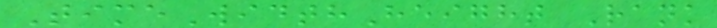TimeWidthHeight Rank
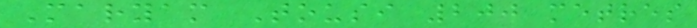Maryam Tousi 200 metres
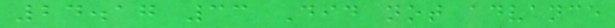24.17 33 Did not advance
